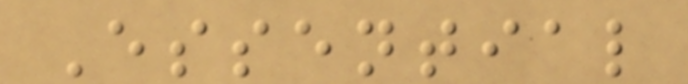Essential
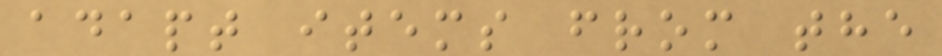adapt items from the
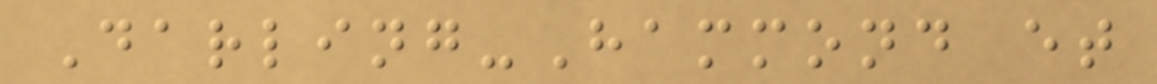Darling-Hammond et
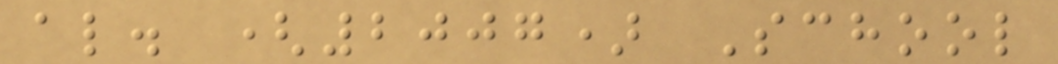al. (2007) School
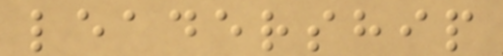leadership
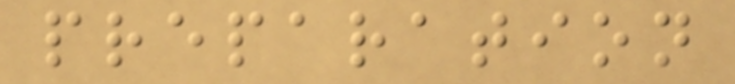preparation
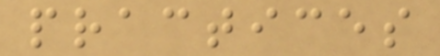practices
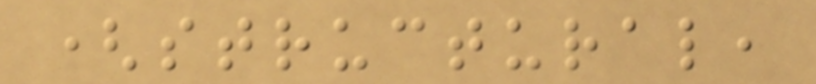(structural,
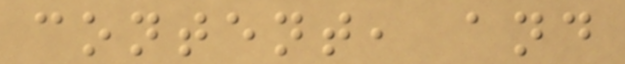content, and
